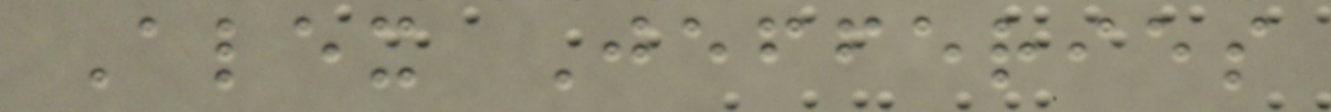Alex Jefferies
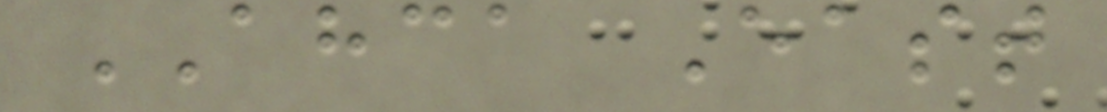AHCA East
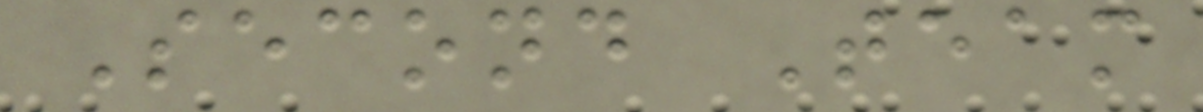Second Team
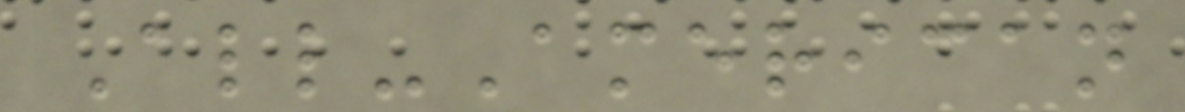All-American
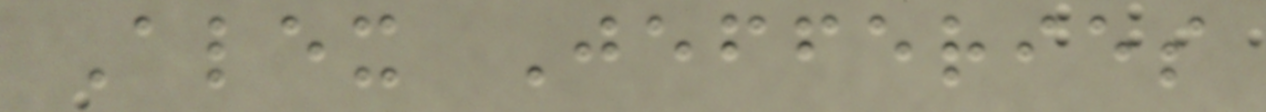Alex Jefferies
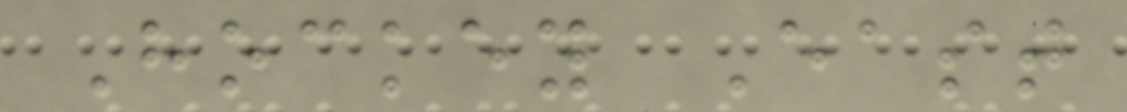Hockey East
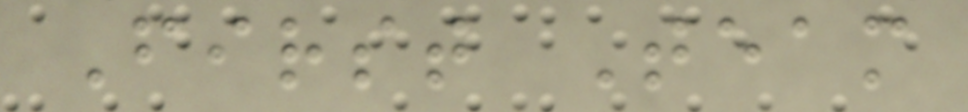First Team
